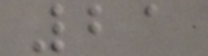21
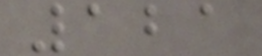121
